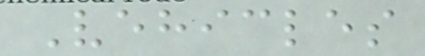Vehicles
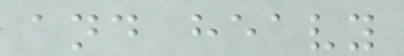and heavy
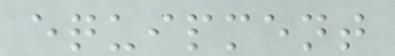equipment
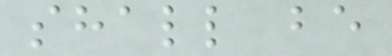shall be
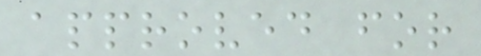approved for
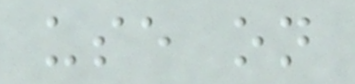use on
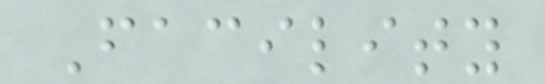Facility
